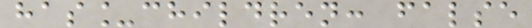has_children: false
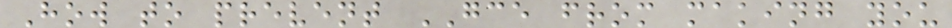How to prevent GCE from making you
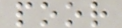poor
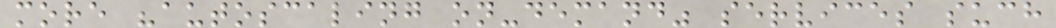more "autoscaling on-demand" services such
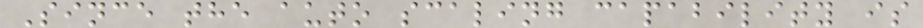Since the auto scaling capability is
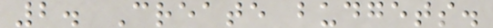2. Create budgets.
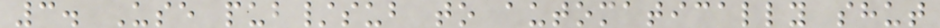3. Use pub/sub to automatically shut
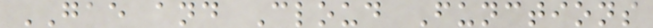GAE and Cloud Functions
